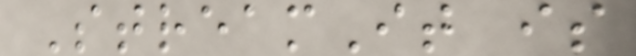StreamIt is
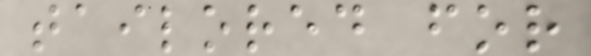tailored for
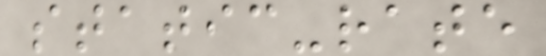static-rate
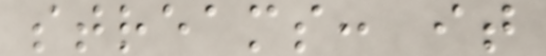streams: it
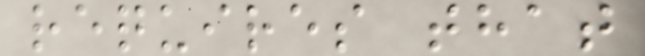requires that
